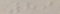89
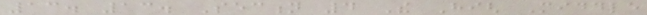13. 13. Section 4 The High Middle
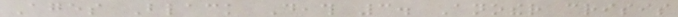Ages Black Death 3. Another crisis
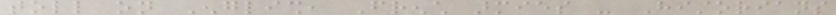toll on English, French armies - Historians
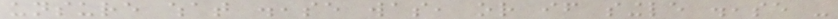unsure what disease was, or if single disease -
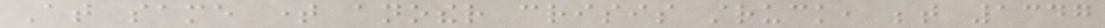At same time another crisis struck, between 1347
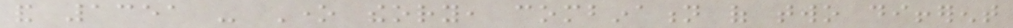and 1351 - One theory, combination of two different
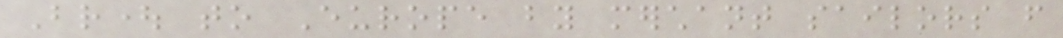Brought to Europe by merchant sailors from
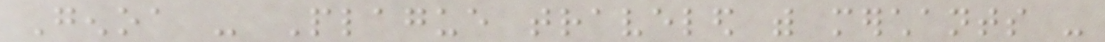Genoa - Plague traveled with merchants -
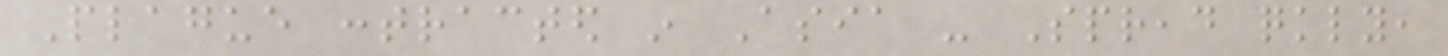Plague contracted in Asia - Spread quickly,
